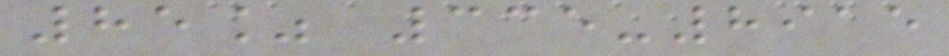85% 335-8915
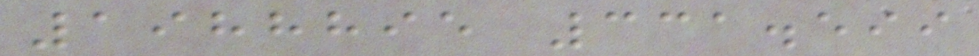1988895 331.599
